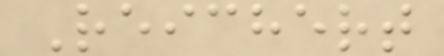Reichert
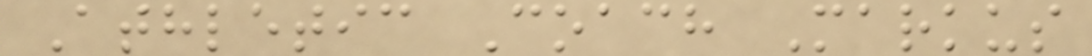Athletic Coach Markus
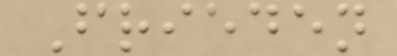Frieden
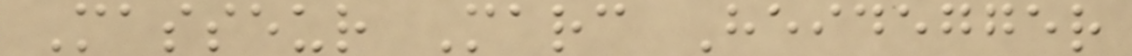Masseur Marc Heidegger
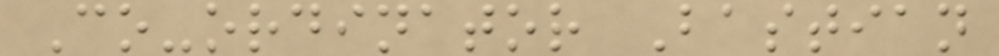Co-ordinator Bastian
